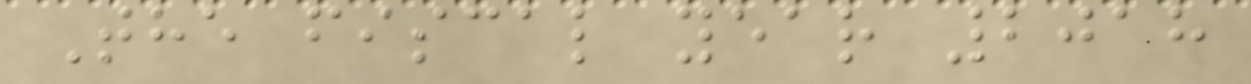The fiscal year 2018
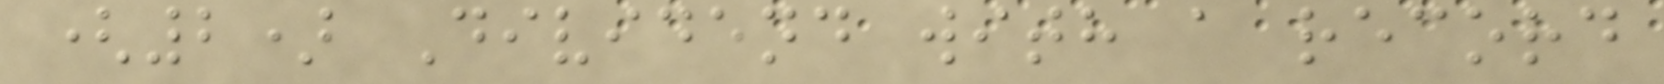(2) Dividend with a record
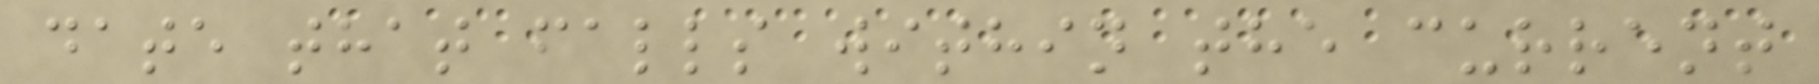date that falls within the current
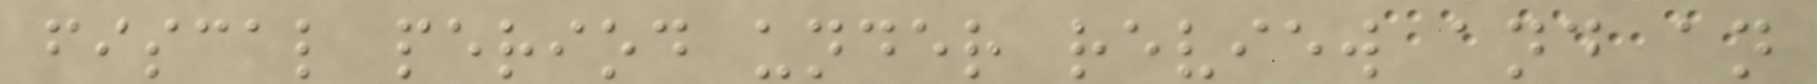fiscal period under review and an
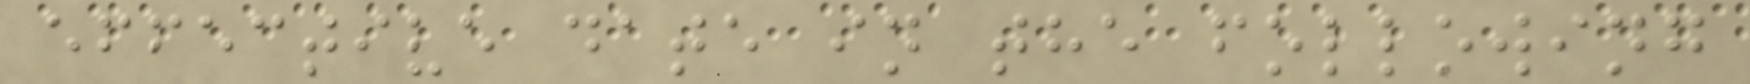effective date in the following
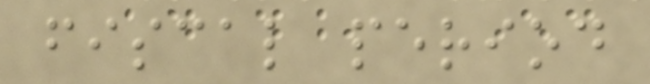fiscal period
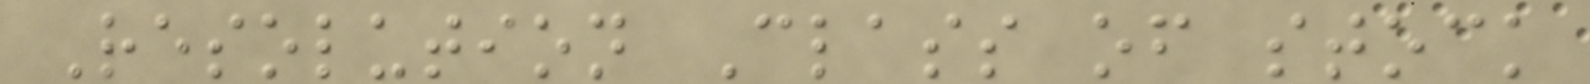Resolution Class of stock
